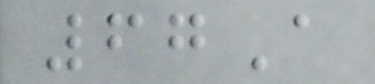67A
